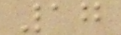17
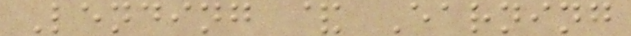Lending & Earning
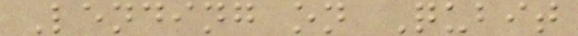Lending on Qubit
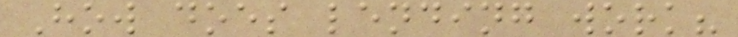How does lending work?
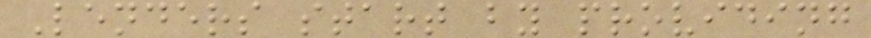Lenders start by providing
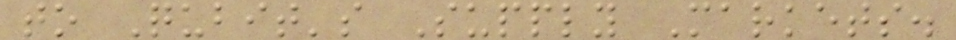to Qubit's Supply Markets.
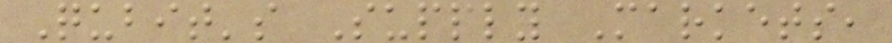Qubit's Supply Markets,
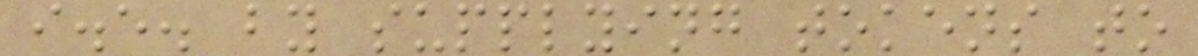i.e. by supplying tokens to
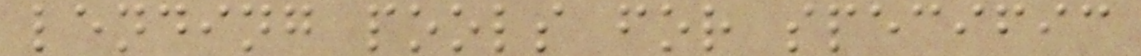lending pools for specific
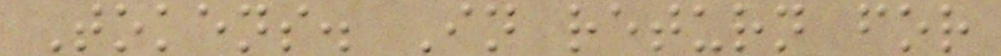Tokens. In return for
